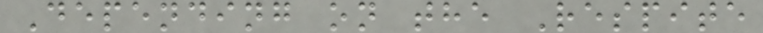Depending on the Respite
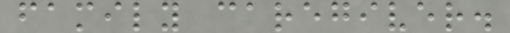family caregiver.
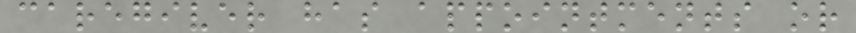caregiver has appointments or
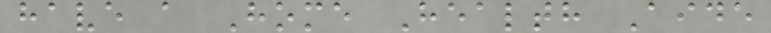have a Home Health Aide
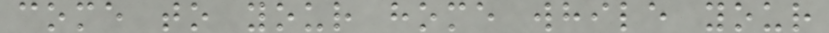come to your home while your
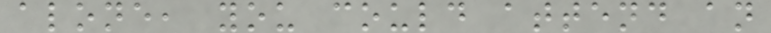alone, you could attend an
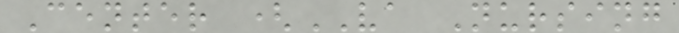Center (VA Nursing
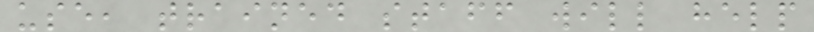use, trained staff will help
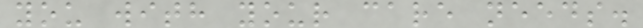you with your care needs.
